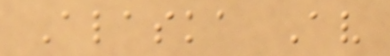Alaska Av
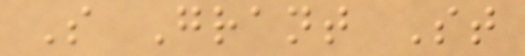S Grant St
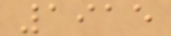1915
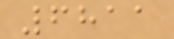6811
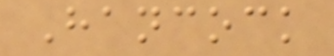Hancock
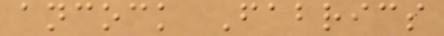ancock Fabrics
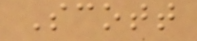Scott
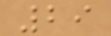29
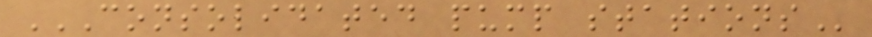CONSOLIDATED PUMP STATIONS
